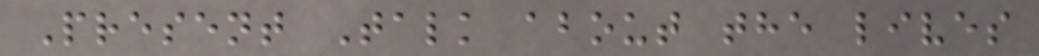Present Talk about the lives
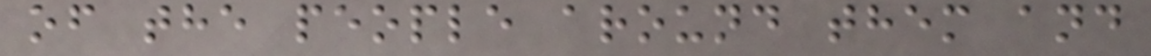of the people around them and
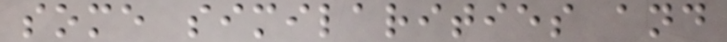some similarities and
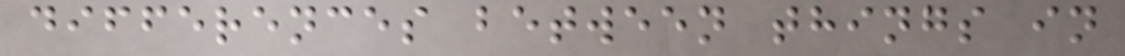differences between things in
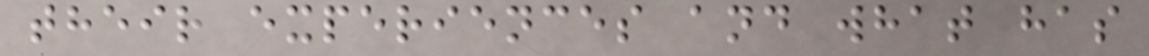their experiences and what has
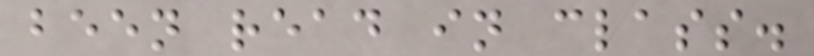been read in class.
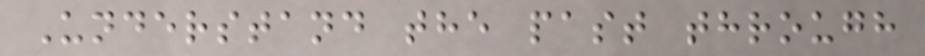Understand the past through
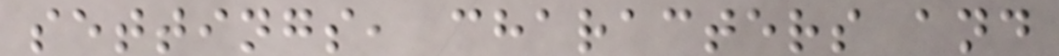settings, characters and
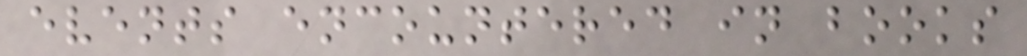events encountered in books
